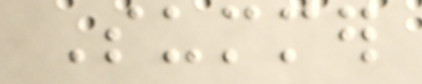Summer
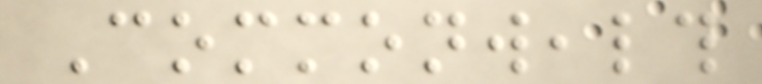Commonwealth
